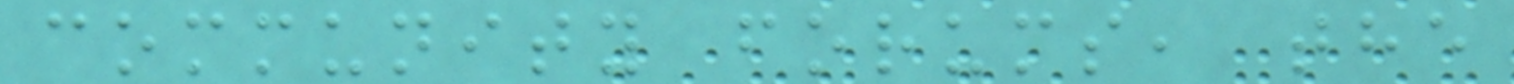community forums, the
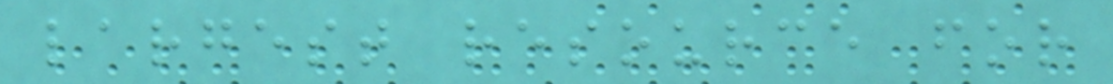largest resource for
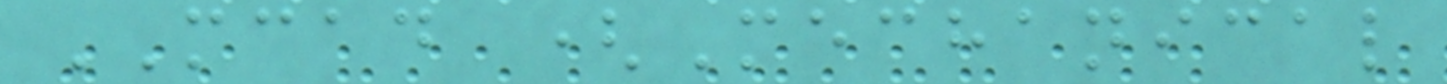MCAD (Mechanical
